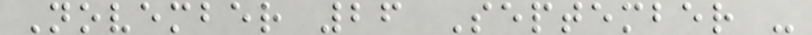November 26 September -
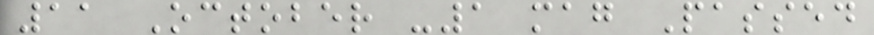11 October -1 mag Passed
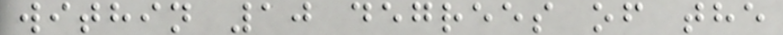within 10 degrees of the
